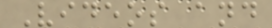Videos and
